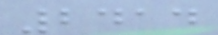2414
